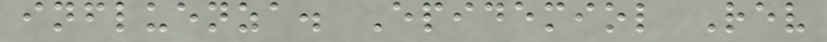influenza. Epidemiol Rev
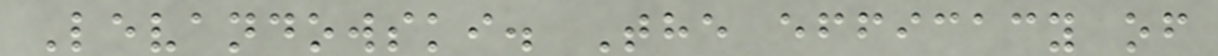Levandowski. The efficacy of
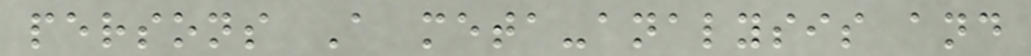persons A meta-analysis and
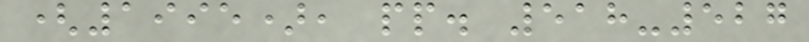(1995), pp. 518-527
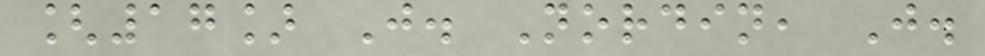[17] J. Nordin, J.
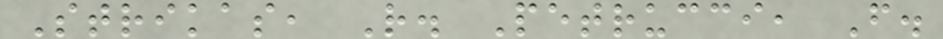Strikas, R. Petrucci, F.
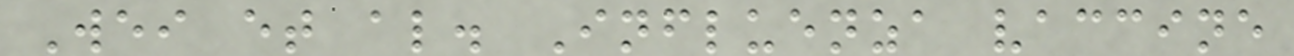Wei et al. Influenza vaccine
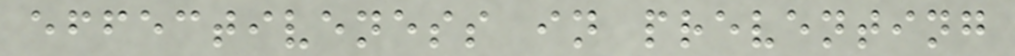effectiveness in preventing
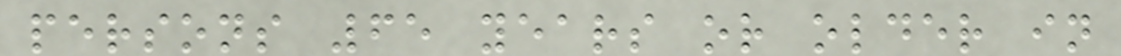persons 65 years or older in
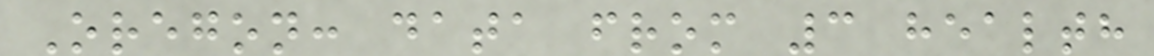Oregon: data from 3 health
